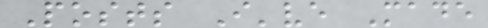Posts I've Made
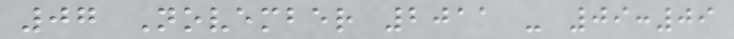07 November 2011 - 09:09
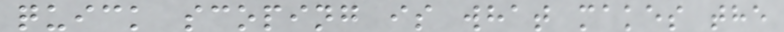quick scoping is what makes the
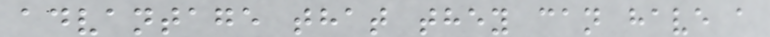advantage that they can have a
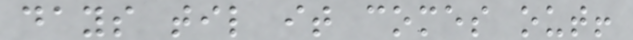days til it comes out!
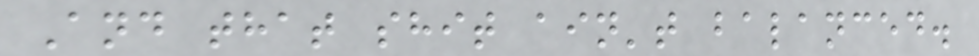And that shit ain't balanced.
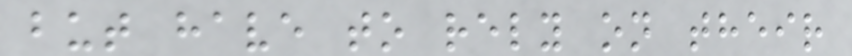but have to rely on their
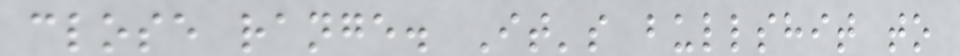close range. It's bullshit to
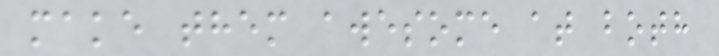make them awesome at both
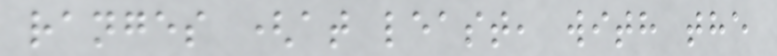ranges (at least, with the
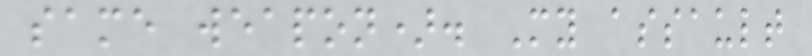same weapon). My assault
